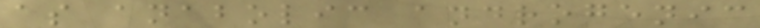as anabolic androgenic
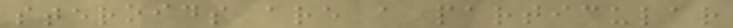steroids are a particular
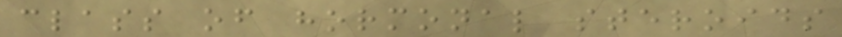class of hormonal steroids
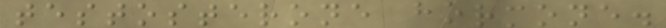testosterone hormone.
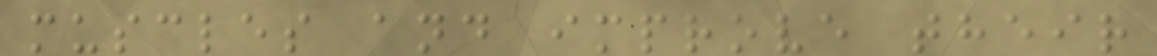muscles and improve their
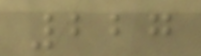227
